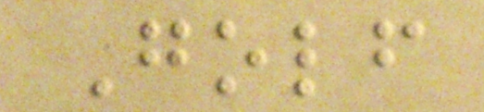Golf
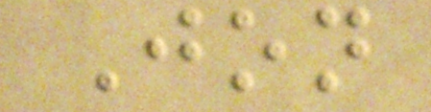Jon
